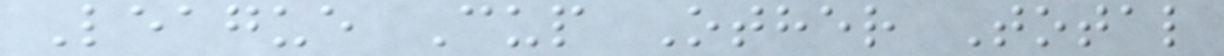League Cup Other Total
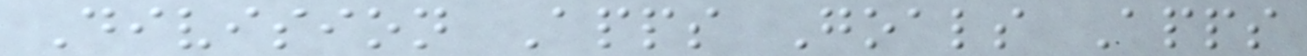Division Apps Goals Apps
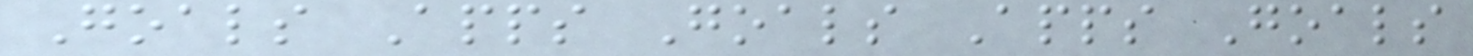Goals Apps Goals Apps Goals
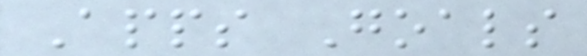Apps Goals
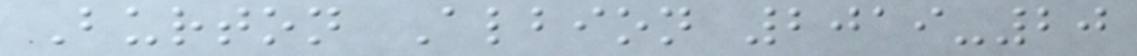Burton Albion 2019-20
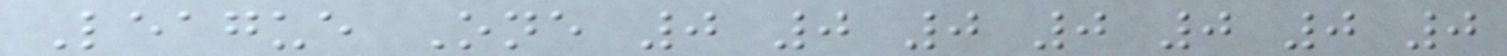League One 0 0 0 0 0 0 0
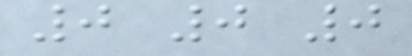0 0 0
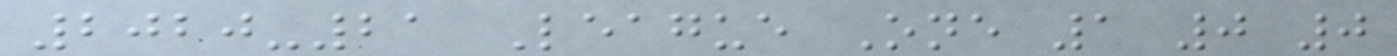2020-21 League One 1 0 0
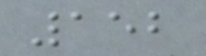152
